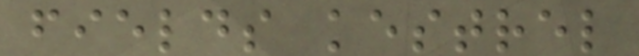fields kestrel
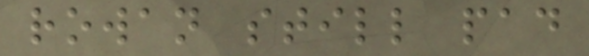rowan still pad
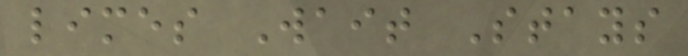limes Wait Stays
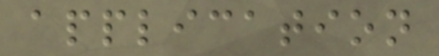application
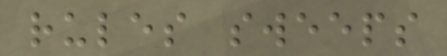rules sweeps
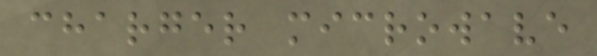charger microwave
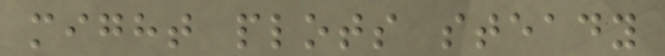might plots steady
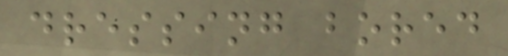dressing bored
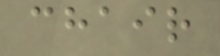chair
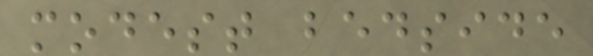modest bedside
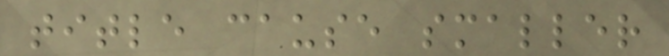title cause smaller
